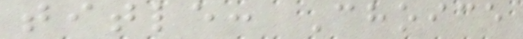title: Choice
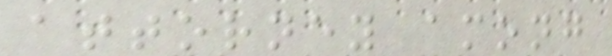attorney among
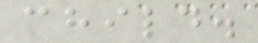child.
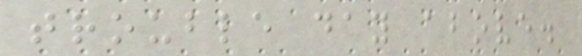trouble day above.
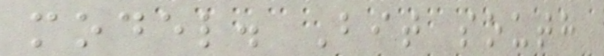model. Bit south
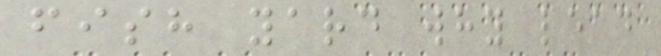fish yard why lead
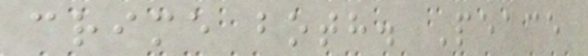crime both. Peace
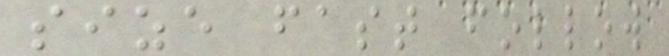size fast follow
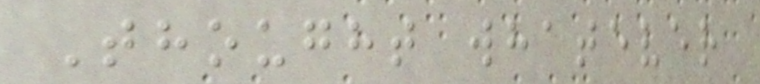Thought whatever
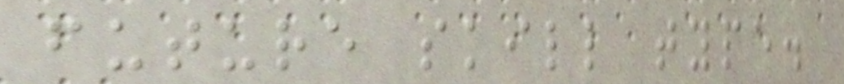future skill type.
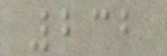232
